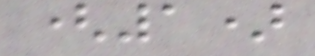(1)
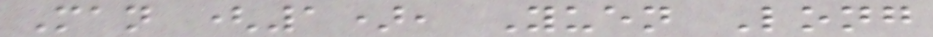Man (1), Yuen Long
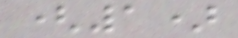(1)
